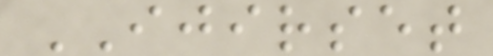IJIRSET
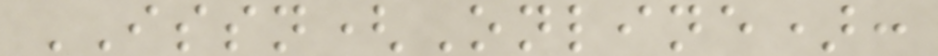ISSN(Online):
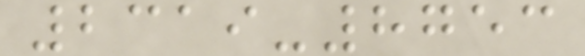2319-8753
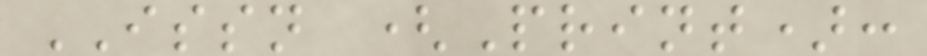ISSN (Print):
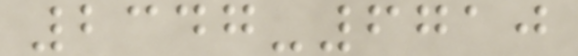2347-6710
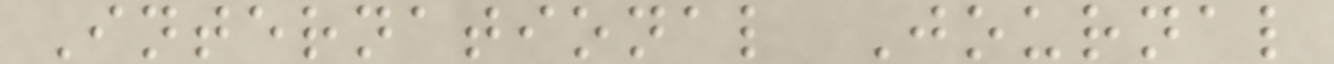International Journal
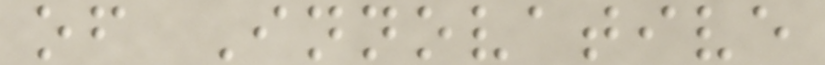of Innovative
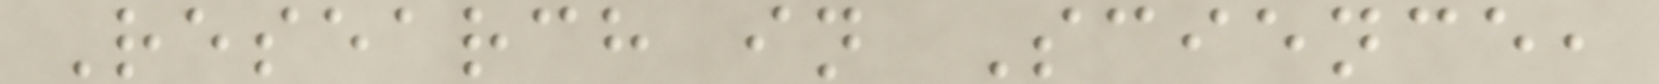Research in Science,
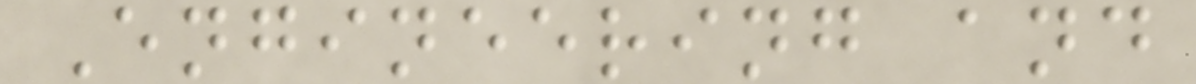Engineering and
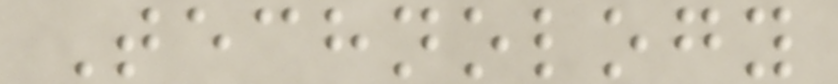Technology
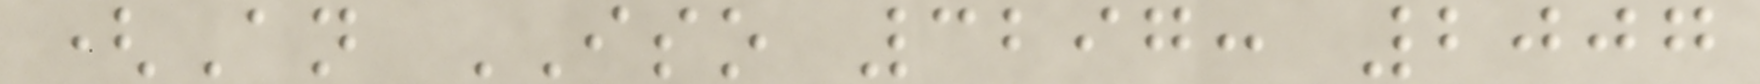(An ISO 3297: 2007
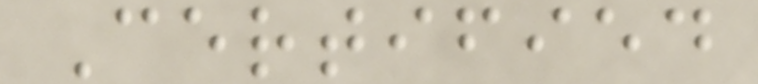Certified
